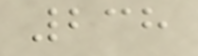238
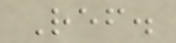Ref.
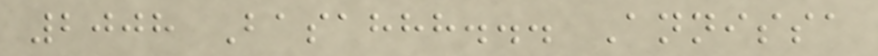2008 Basahhh... Annissa
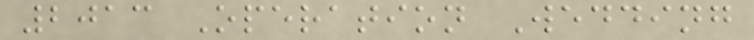2013 Operation Wedding
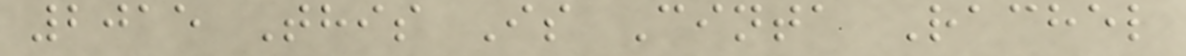2015 This Is Cinta Rachel
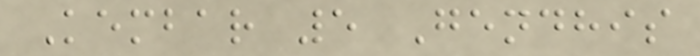Kembar 5 Gendhis
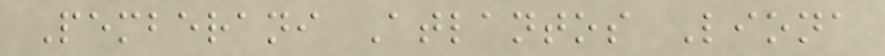Pemberani Atlantos Liona
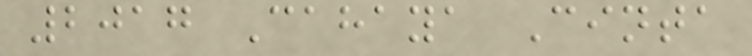2017 Cahaya Cinta
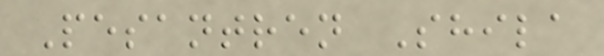Pesantren Shila
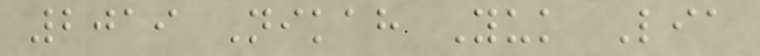2019 Nikah Yuk Lia
